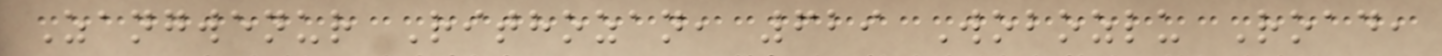Zangwenur Rithozan, 629 Wobozlu Road,
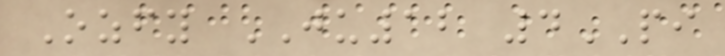Ozfy JU12 4PI
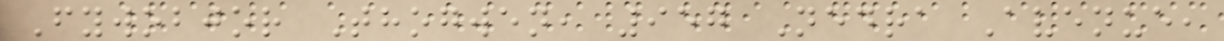Fywobjor Thogwen, 957 Nedra Avenue,
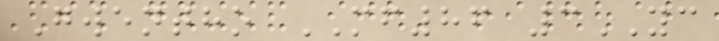Gwentho MF86 3YC
